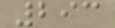293
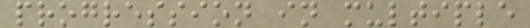progression in multiple
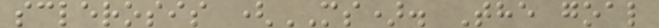sclerosis (MS). The goal
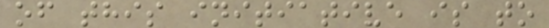of this initiative is to
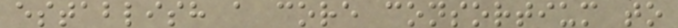establish a core consortium to
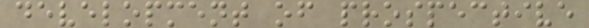development of prospective
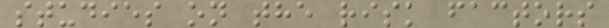studies on the risk factors
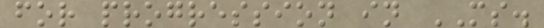for progression in MS.
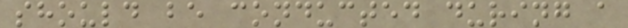should be conducted during a
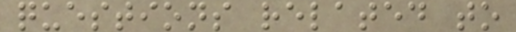questions related to
